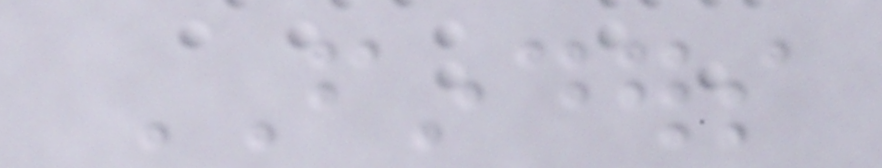FINDERS
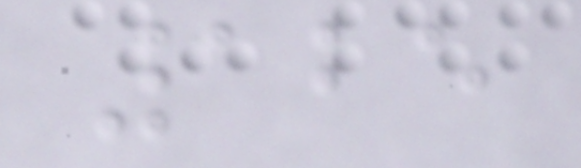125
